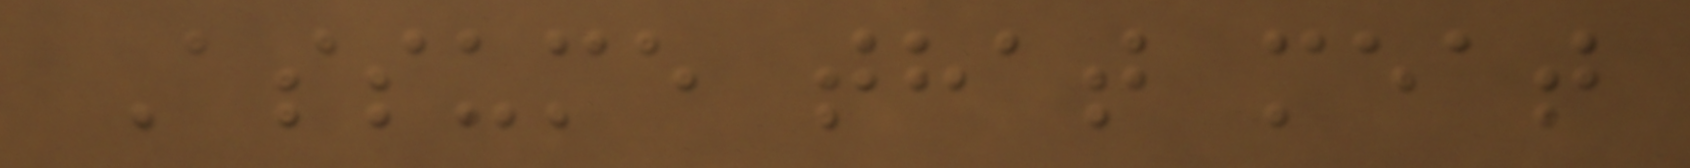Assume that meat
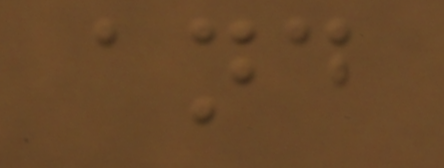and
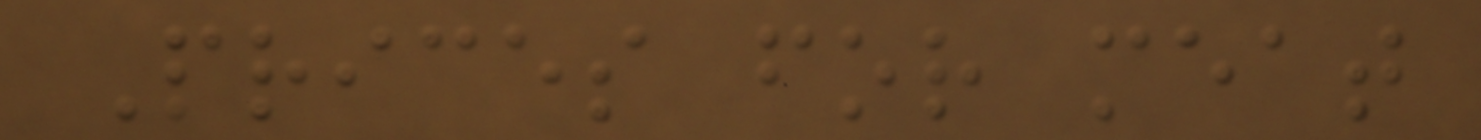Prices for meat
